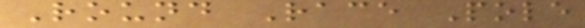Round Race Pole
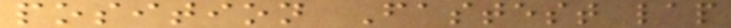position Fastest lap
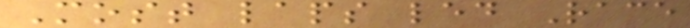Most laps led Race
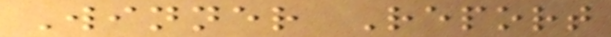Winner Report
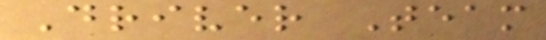Driver Team
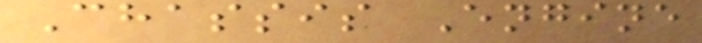Chassis Engine
